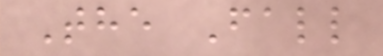The Fall
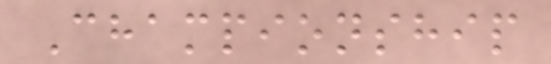Championship
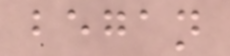began
